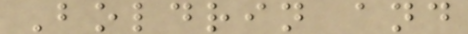Boldrin and
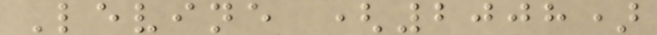Levine (2008)
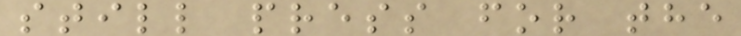still press for the
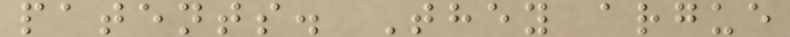patents. They argue
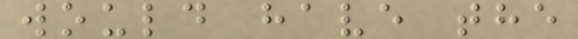would have the
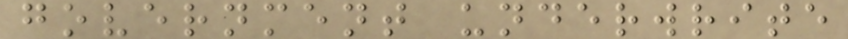government underwrite
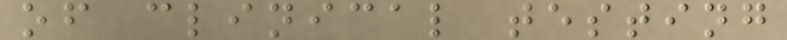of clinical testing
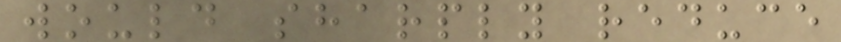would sharply reduce
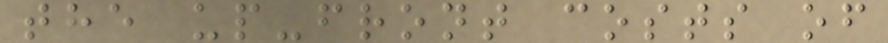the up-front costs of
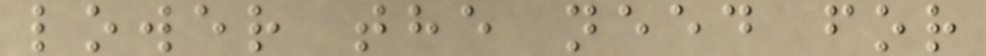lower the need for
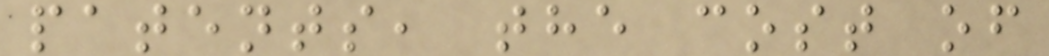patents, the cost of
